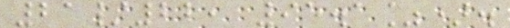21/22, 95.1%).
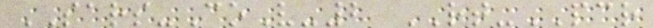SARS-CoV-2 RT-PCR
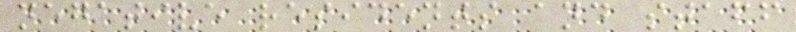negative residents and staff
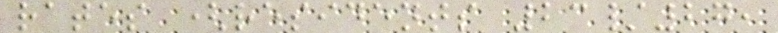rates (residents 23/27,
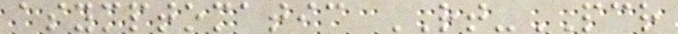asymptomatic RT-PCR
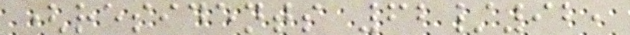(residents 62/92,
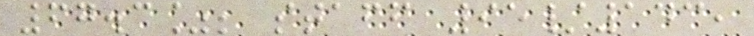67.3%; staff 95/143,
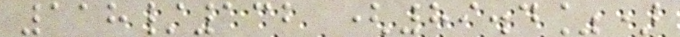118/132 (89.4%)
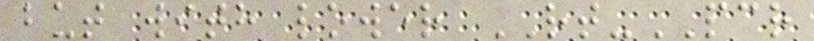but with lower RT-PCR
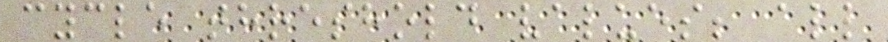cycle threshold values; all
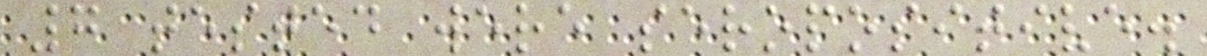7 tested were seropositive.
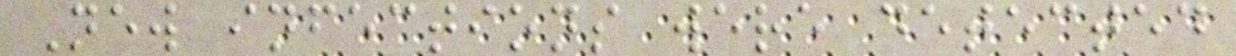New infections were detected
